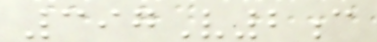397V2c
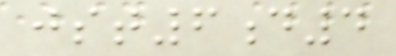jst6d4
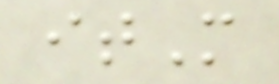itM
